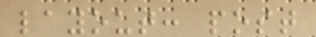layout: post
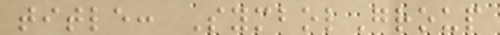title: SymbolGroup
